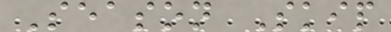Season Skip
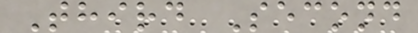Third Second
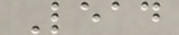Lead
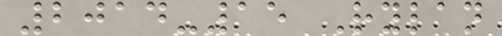2014-15 Rylan
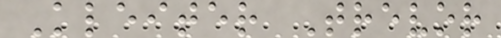Kleiter Trevor
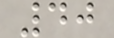40
